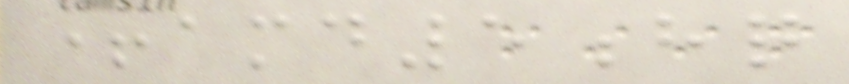+amd5hq
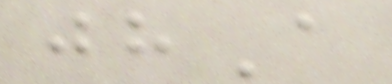jhA
